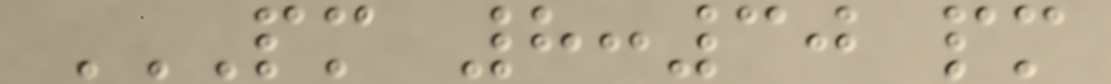PM 8:30 PM
